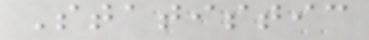Statistic
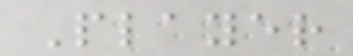Player
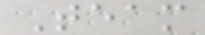Team
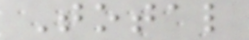Total
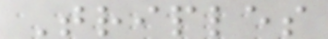Triples
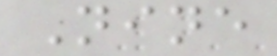Nine
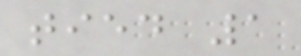tied 1
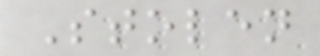Stolen
